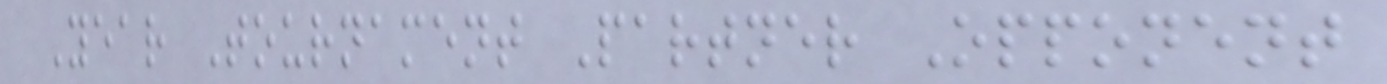Year Tournament Partner Opponent
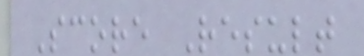Score Result
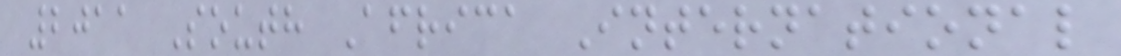2011 South Africa International
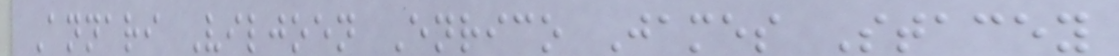Annari Viljoen Enrico James Stacey
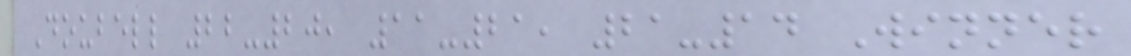Doubell 22-20, 11-21, 21-14 Winner
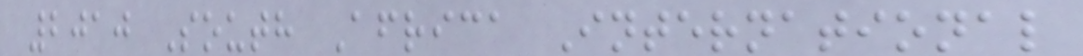2010 South Africa International
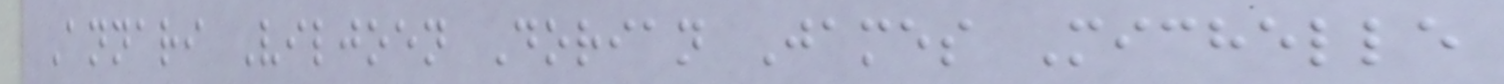Annari Viljoen Dorian James Michelle
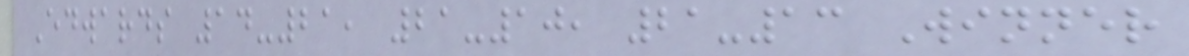Edwards 14-21, 21-10, 21-13 Winner
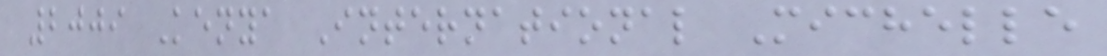2009 Kenya International Michelle
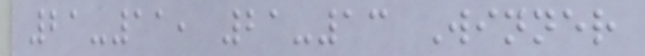21-11, 21-13 Winner
